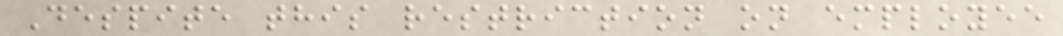Despite this restriction on employee
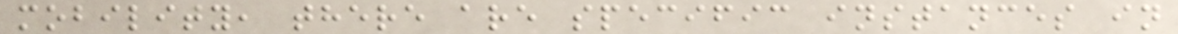mobility, there are specific instances in
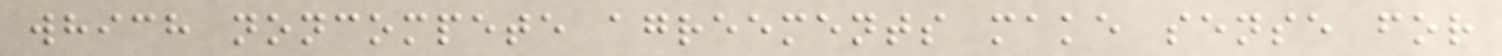which noncompete agreements make sense for
